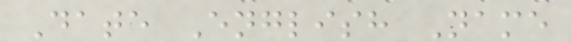Date English Name
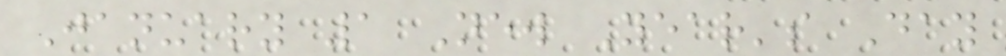January 1 New Year's Day
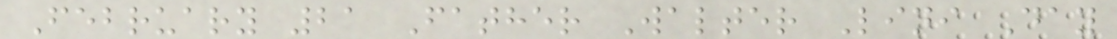February 21 Father Walter Lini Day
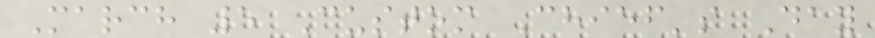March 5 Custom Chief's Day
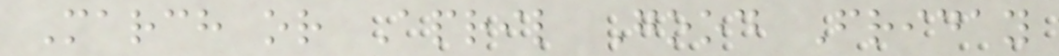March or April Good Friday
